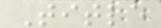Title
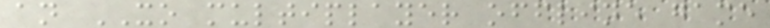an XO multiplayer offline game
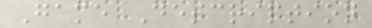Game Description
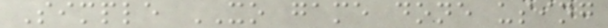Simple XO game done using
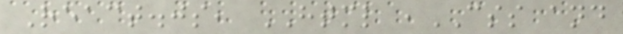React.js, HTML ,CSS and
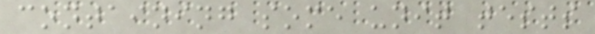containing some unit tests
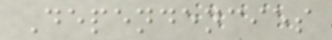Dependencies
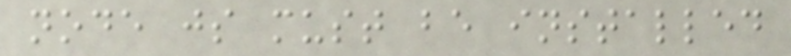node js must be installed
